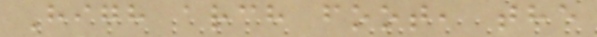High arch foot, the
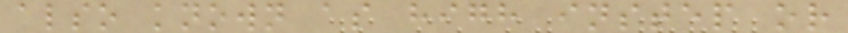also known as high instep or
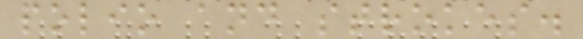polio and strokes.
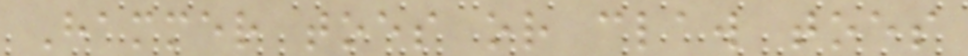Hammer toes or claw toes
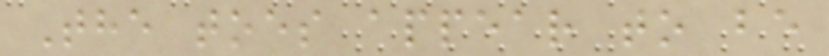The toes appear to be
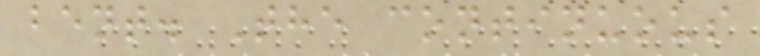bent. The continuous
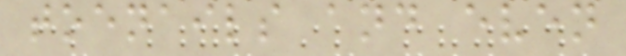toenails and even
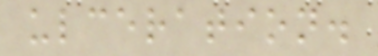ulceration.
